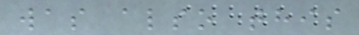was also this
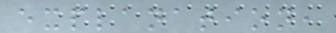explanation,
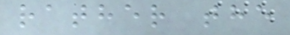rather the
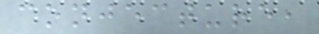conjecture,
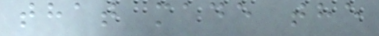that made the
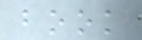book
